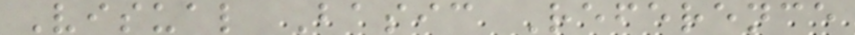Visual Basic Reference
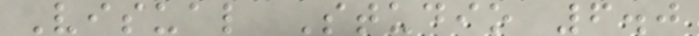Visual Studio 6.0
